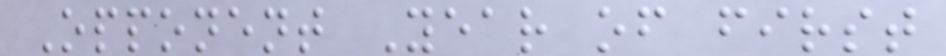Opponent Year of first
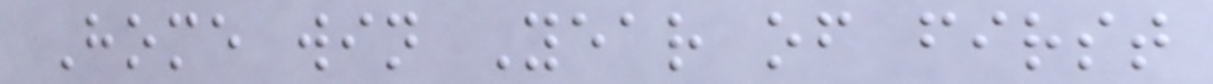Home win Year of first
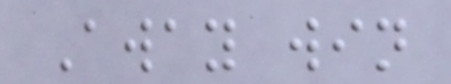Away win
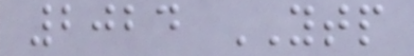2024 YTP
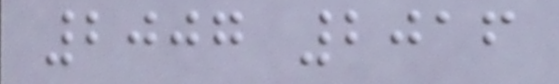2007 2016
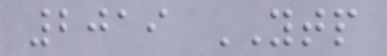2019 YTP
